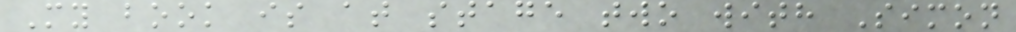My book is at stage two with Simon
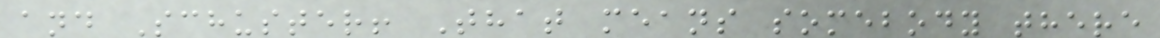and Schuster! That means somebody there
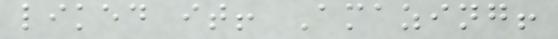liked it! Amazing!
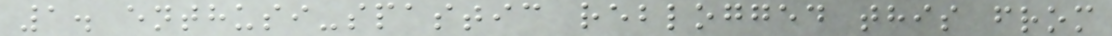1. enthusi-spastic reblogged this from
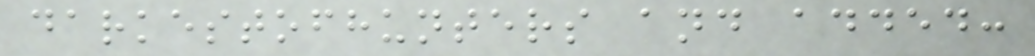darkestofhunters and added:
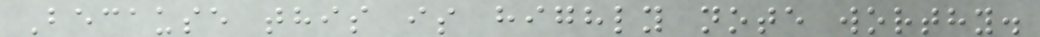Because this is highly note worthy.
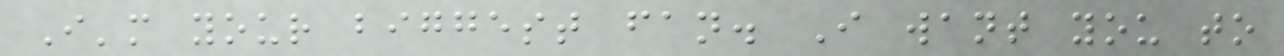I'm your biggest fan. I want you to
